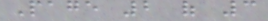Page 2 of 3
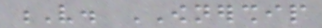V. OWNERSHIP
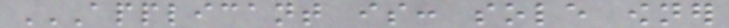APPLICANT IS: SOLE OWNER
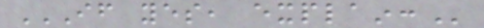IF YES, EXPLAIN:
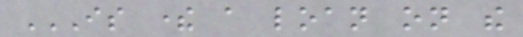IS THERE A LOAN ON THE
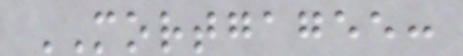MORTGAGEE:
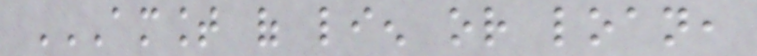AMOUNT OF LIEN OR LOAN,
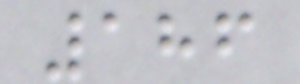186
